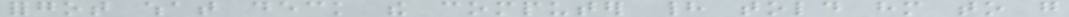forgot what deck the computer had told him to go
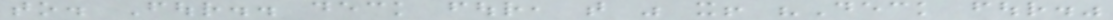to. Four.. deck four, that was it! "Deck four."
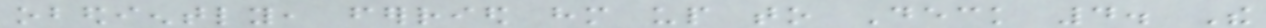obediently, ferried him up to Deck 4. The
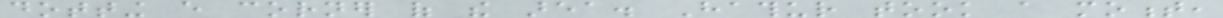dotting every corner of the area. Hathur took a moment,
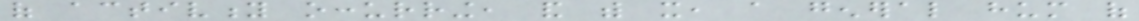of activity occurring, and with it, a general hum of
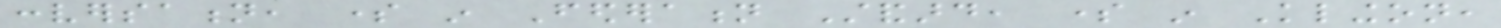conversation, some in Federation Standard, some in Klingon,
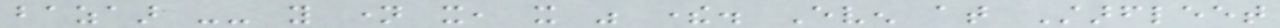bazaar -- you name it, it was there. Even at Starfleet
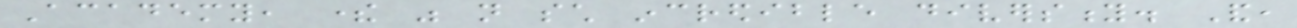Academy, there was not such incredible diversity. And,
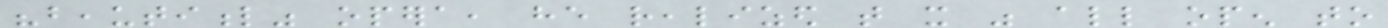"beautiful" opera, he realized that it was all open to
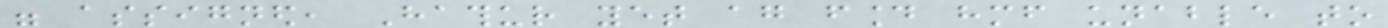were assigned, Hathur yet again found himself unable to
